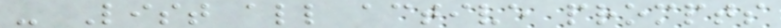- List all active prompts
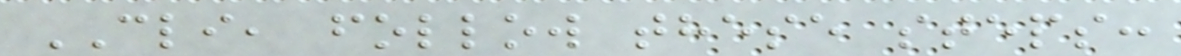CLI, follow these steps:
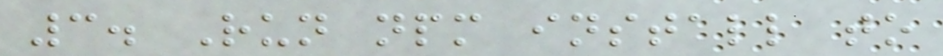3. Run npm install to
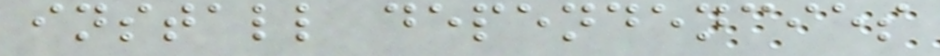install dependencies
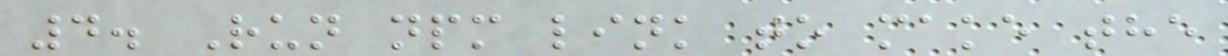4. Run npm link to make the
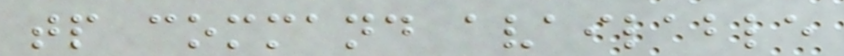tp command available
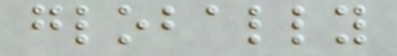globally
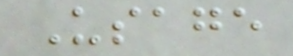Usage
